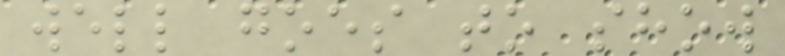well goes to show
